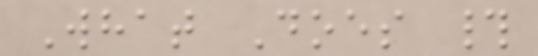What Does #
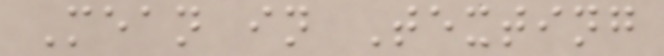Mean in Texting
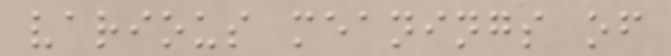various meanings of
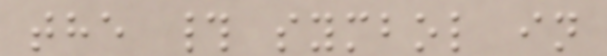the # symbol in
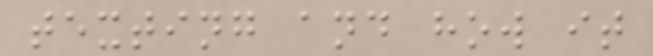texting and how it
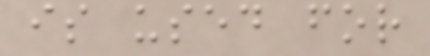is used for
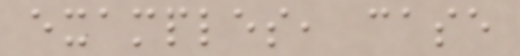examples, case
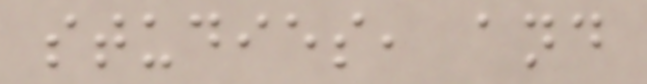studies, and
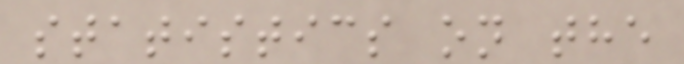statistics on the
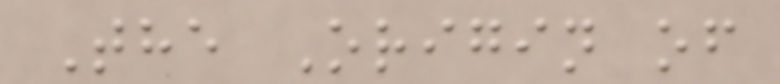The Origin of
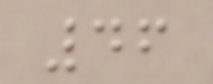46
